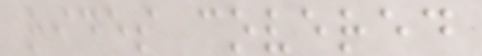rides covered
